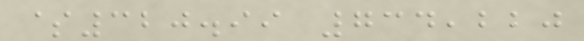$320.99 734,220
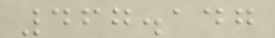467.147
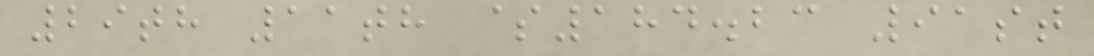29th 11th $184.23 91st
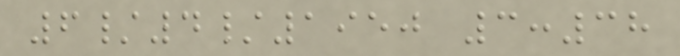6/4/1950 3:38
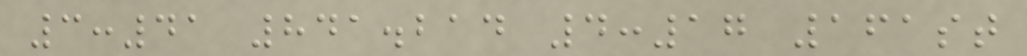3:41 841.214 4:17 161st
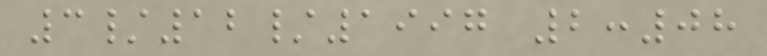3/12/1997 2:08
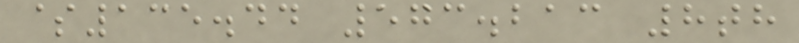$135.44 573.213 8th
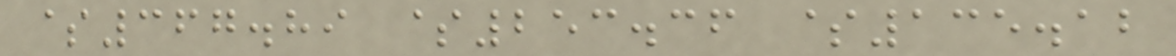$367.89 $253.36 $135.12
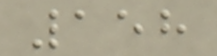158
